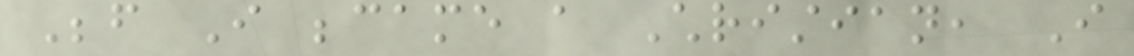Before I became a Christian, I
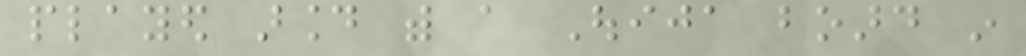played around with a Ouija board in
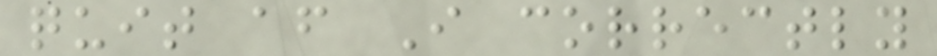quit after I correctly
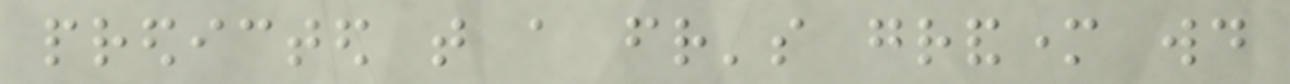predicted that a friend's grandmother would
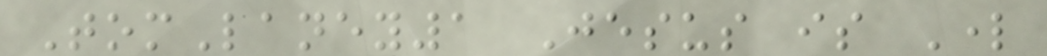TomLaney1 Jesus is Lord
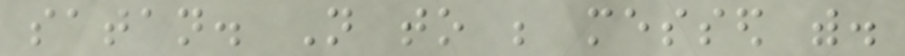satan. Not to be messed with.
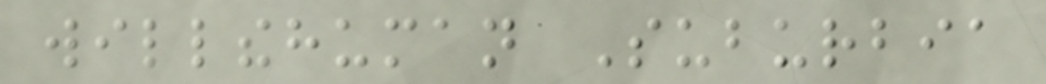willthehuman Suburbia
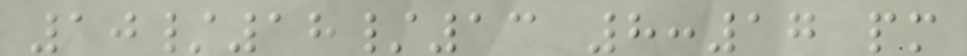10/18/13 8:17 pm
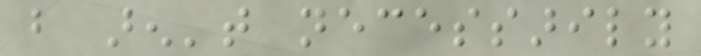but aren't necessarily
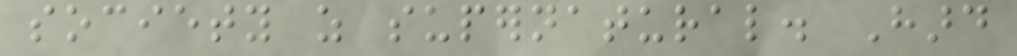society as supernatural. Hard
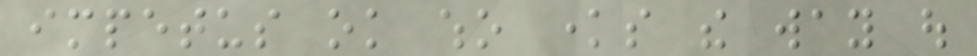impetus ok who knows the way out
